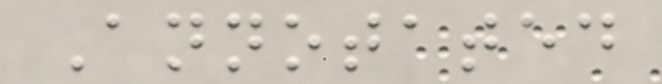Annotated
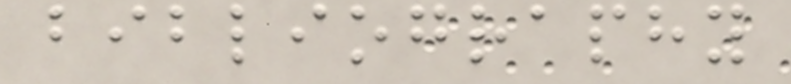bibliography
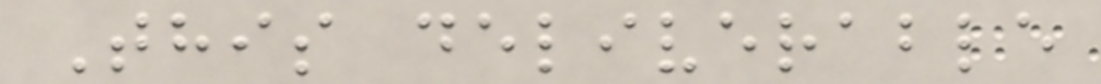This deliverable
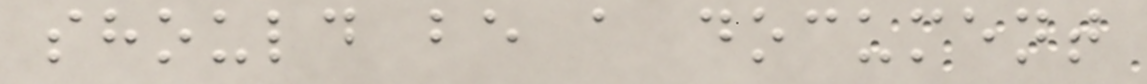should be a document
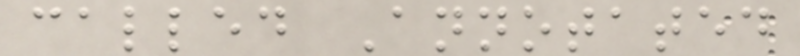called Annotated
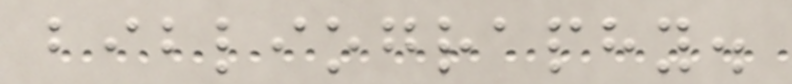bibliography.
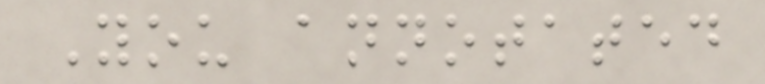You annotated
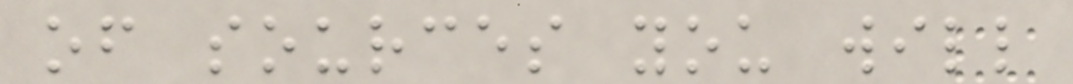of sources you will
